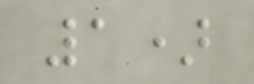1)
